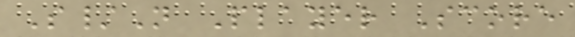S/N Player Score
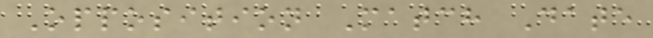Opposition Match Date
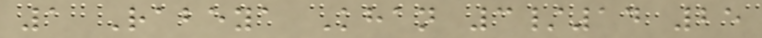1 Rabeya Khan 3/14 25
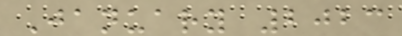January 2023
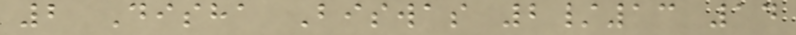2 Disha Biswas 2/13 14
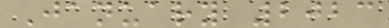January 2023
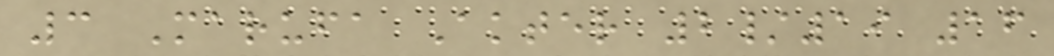3 Marufa Akter 2/19 16
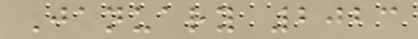January 2023
